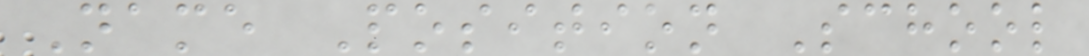Name Position School
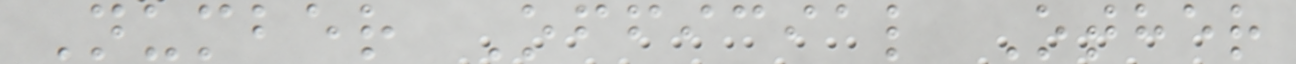Number Official Other
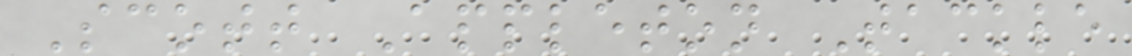Scott Appleton Tackle
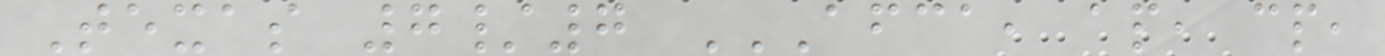Texas 7/7 AFCA, AP, CP,
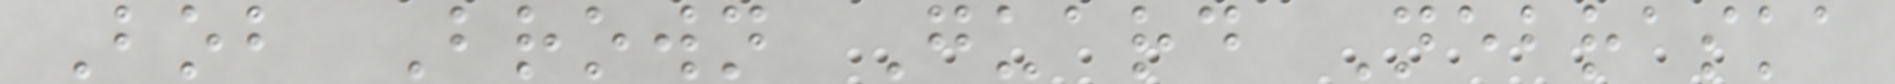Bob Brown Guard Nebraska
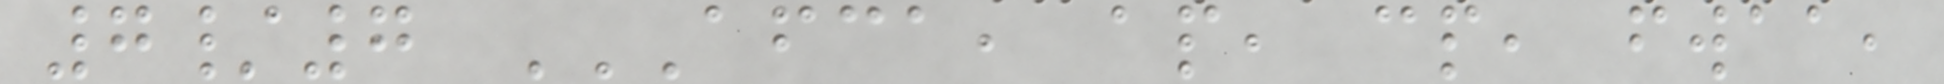7/7 AFCA, AP, CP, FWAA,
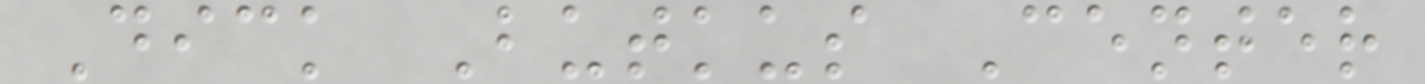Dick Butkus Center
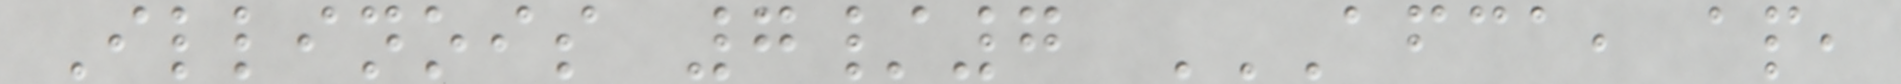Illinois 7/7 AFCA, AP,
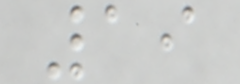19
